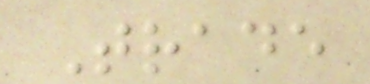Trade
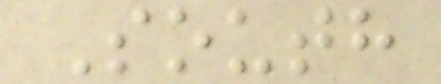South
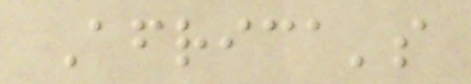Africa's
